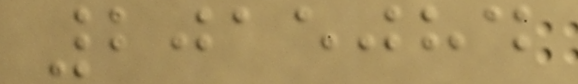2015084
